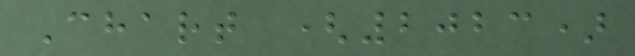Chart (2023)
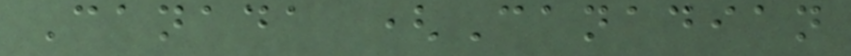Canada (Canadian
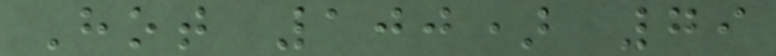Hot 100) 79
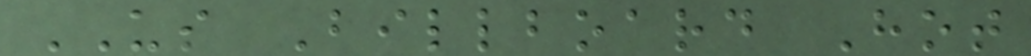US Billboard Hot
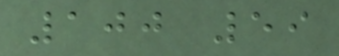100 59
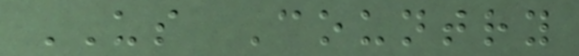US Country
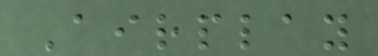Airplay
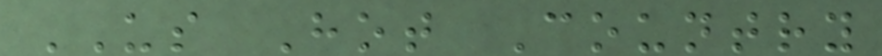US Hot Country
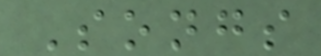Songs
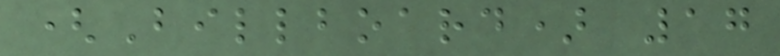(Billboard) 17
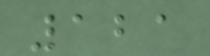121
